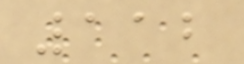112
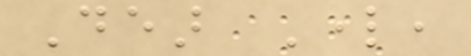Dear Lord,
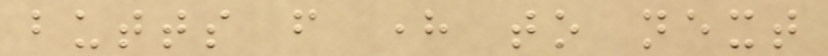butts from here to next
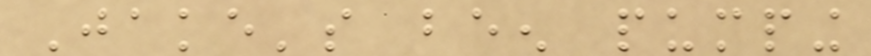Jake's been pumping
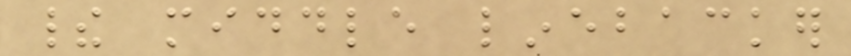their middle linebacker
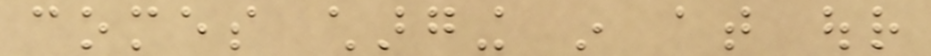comes charging in at our
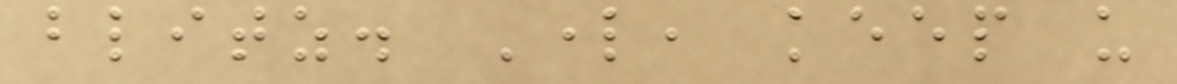blitz. Lord, keep us
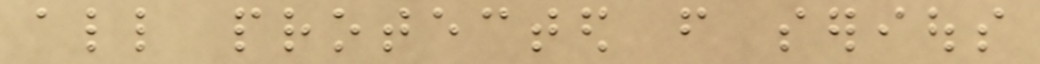all protected from serious
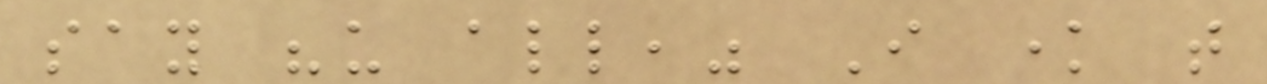say "us all," I know that
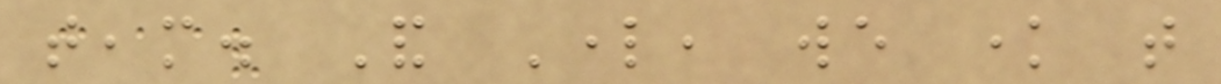team. And Lord, we know that
